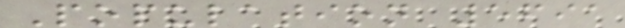Population 5691
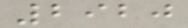2920
